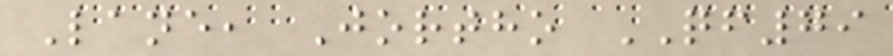Lane, Jortho QF79
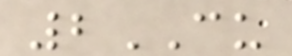2CU
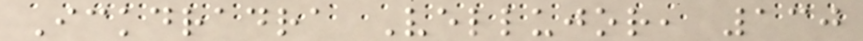Ickdradra Vellujor, 130
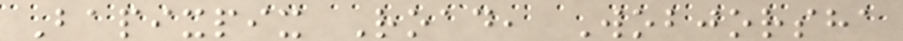Bapixpix Road, Wobjorsha
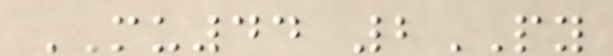MU44 2PY
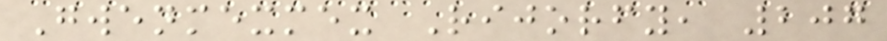Gwenmexmex Rijorfy, 207
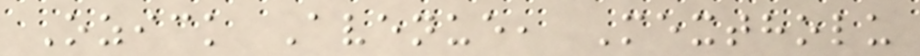Ozick Avenue, Mextholu
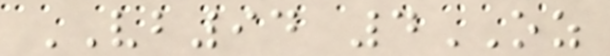VB94 4OZ
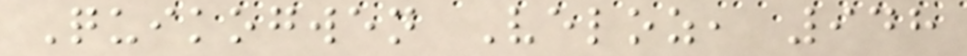Quikogwen Veloz, 948
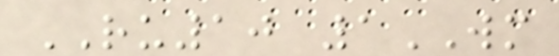RU10 1WM
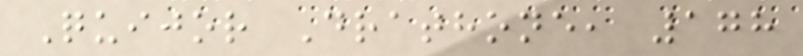Quijor Drathone, 178
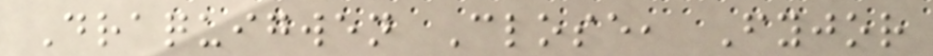Draquigwen Close, Fyjor
